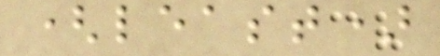(least)
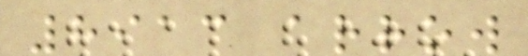8913 arrow
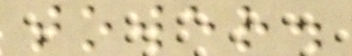tower.
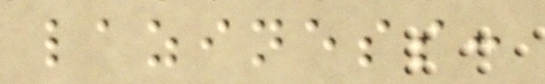laziness:
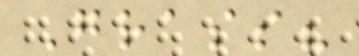Grass?
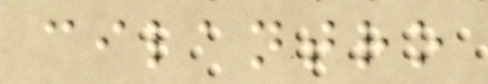cilantro
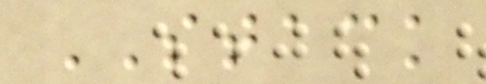STACK
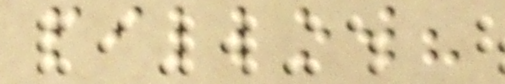pillow?
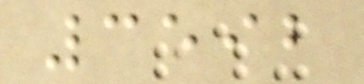3592
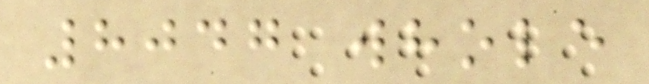8047 whole
